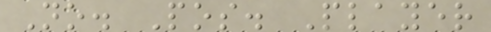No. Pos. Player
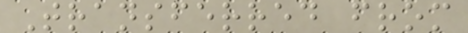Transferred from
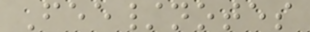Fee/notes
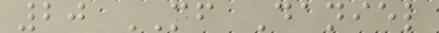20 MF Daniel
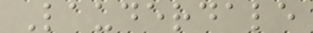Lauderdale
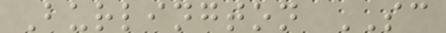Burlington SC
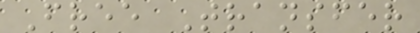Free Transfer
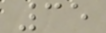35
